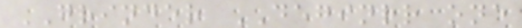GRINDER DEGINRR one
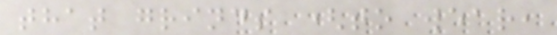that grinds (to wear,
